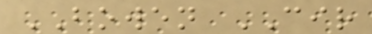BOWEN CIR
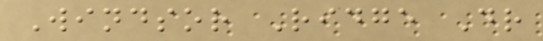Windsor Ridge Dr
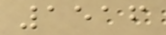1516
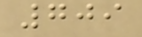709
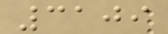3109
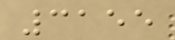3155
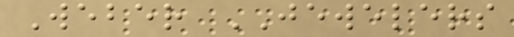Weber JEWELERS
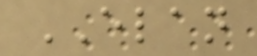ELAN
